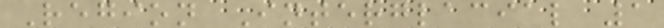Region Interglacial 1
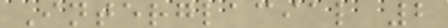Interglacial 2
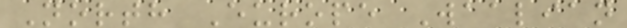North Europe Waalian
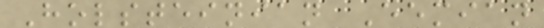Holsteinian Eemian
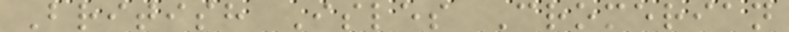British Isles Cromerian
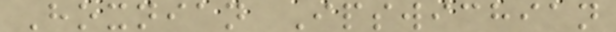Hoxnian Ipswichian
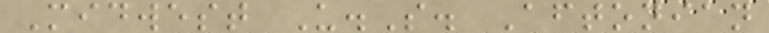Midwest U.S. Aftonian
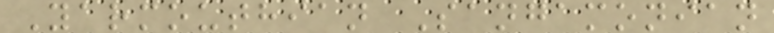Yarmouthian Sangamonian
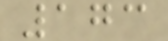173
